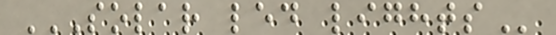SOLAR LED LIGHTS
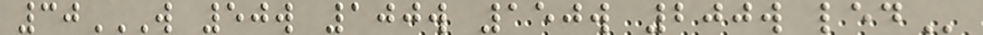30W 50W 100W 150W 200W LED
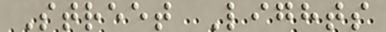Street Lights
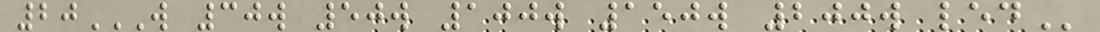20W 30W 50W 100W 150W 200W LED
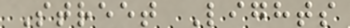Street Lights
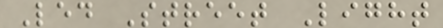Led Street Light
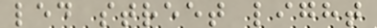led street light
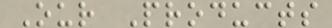Our Products
